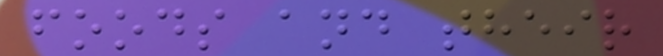foods and their
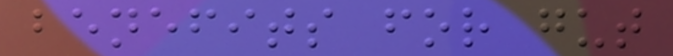benefits for gut
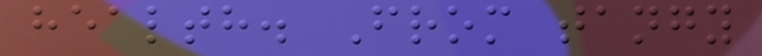health. From tangy
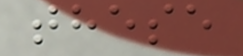these
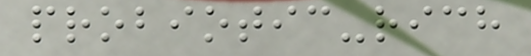probiotic-rich
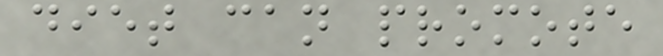diet can promote
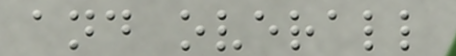and overall
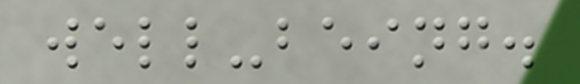well-being.
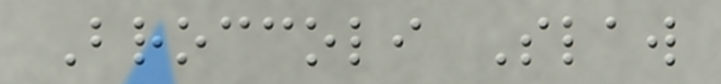Broccoli Slaw
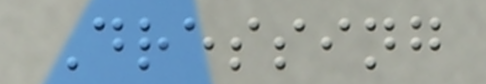Dressing
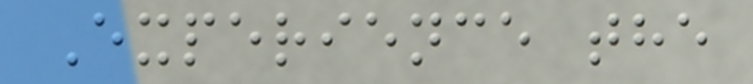Experience the
